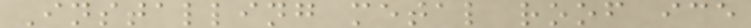Installing metal roof ice
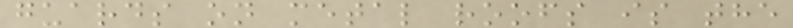guards on metal roofs is the
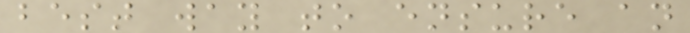best way to ensure an
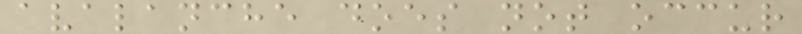avalanche does not occur
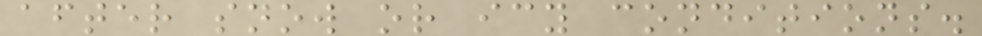after snow or icy conditions.
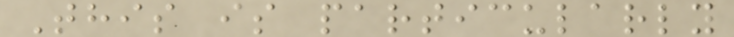This is particularly
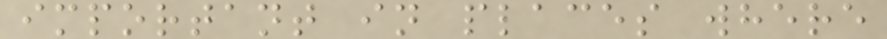important in places where
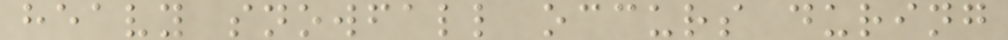heavy snowfall occurs during
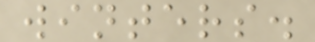winters.
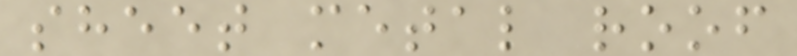sheet metal roof
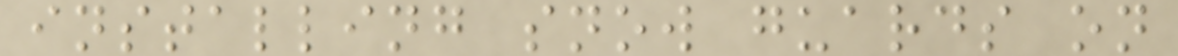installing snow guards on
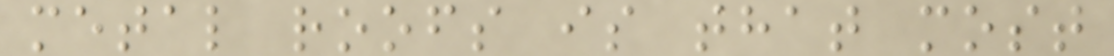metal roofs is that most
